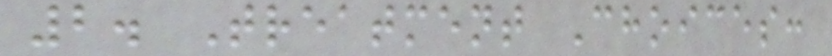2. Treatment Choices:
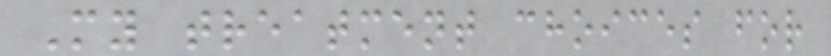My treatment choices for
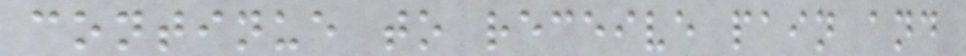continue to receive pain and
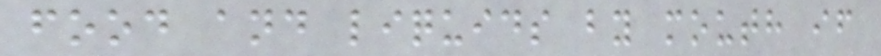food and liquids by mouth if
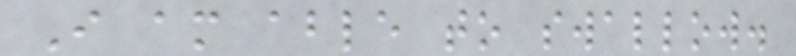I am able to swallow.
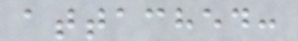attached:
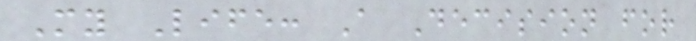My Life: A Decision for
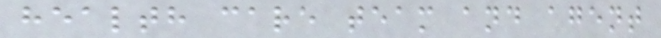health care team and agent
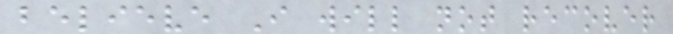believe I will not recover
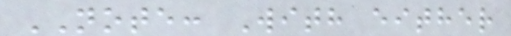NOTE: With either
